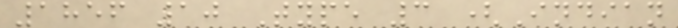1856 10 Type 3 (Indian
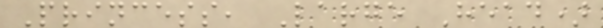Princess, Large Head)
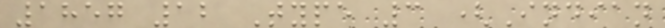1857 12 Type 3 (Indian
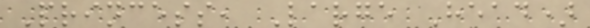Princess, Large Head)
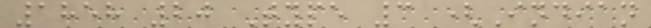1858 20 Type 3 (Indian
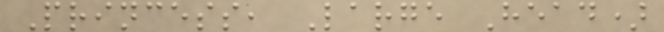Princess, Large Head)
